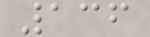136
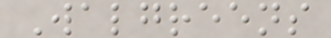Walgreens
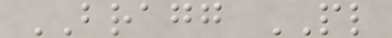BRAGG PL
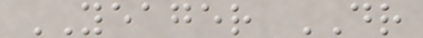YEAGER DR
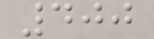400
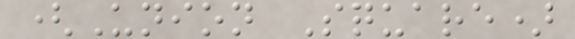(Union Square)
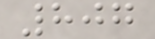807
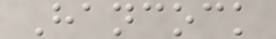Hancock
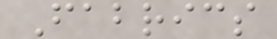Fabrics
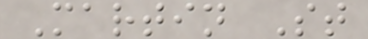Martin St
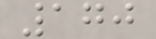170
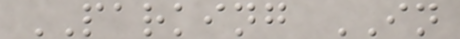PARKING IN
